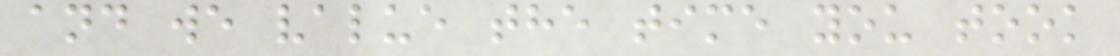and we value the time you took
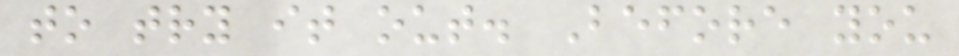to try it out. Before you
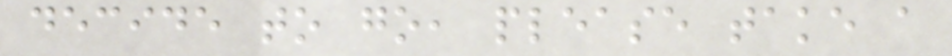decide to go, please take a
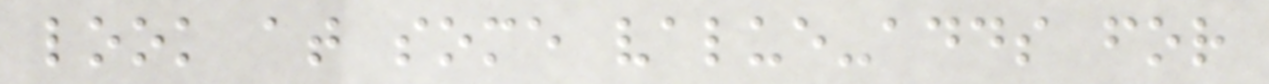look at some value-adds for
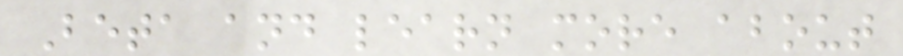Beta and learn more about
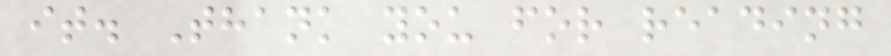it. Thank you for reading
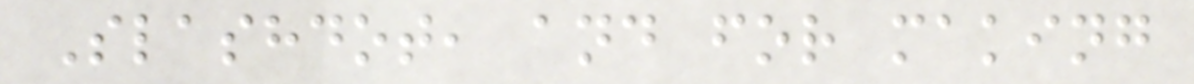Slashdot, and for making
